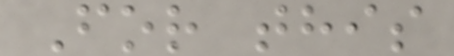For this
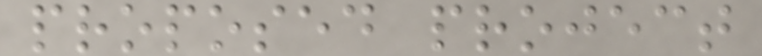proposed project
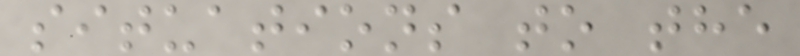situations to the
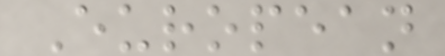European
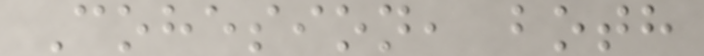Cohesion, both
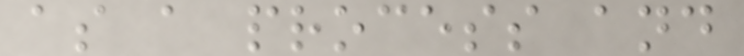as a process and
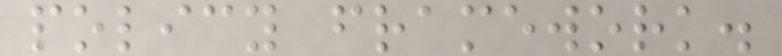policy framework.
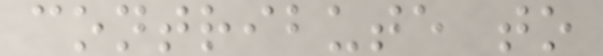contribute to
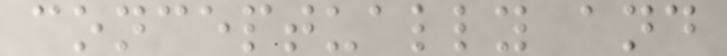conceptually and
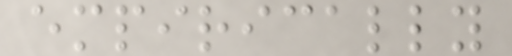empirically
